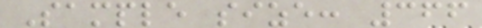Sample size: 366
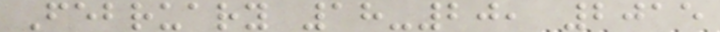February 18-20, 2015
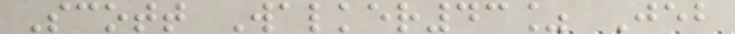Scott Walker43% Jeb
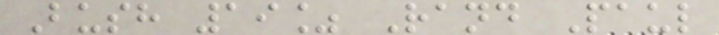Bush 19% Rand Paul
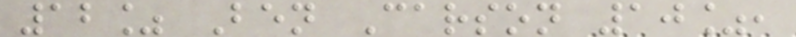12% Ben Carson 10%,
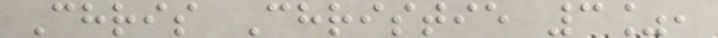Chris Christie 3%,
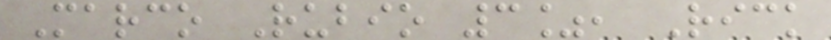Marco Rubio 3%, Rick
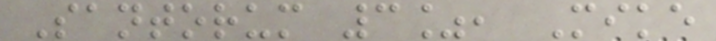Santorum 3%, Mike
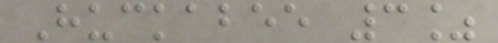Huckabee 3%
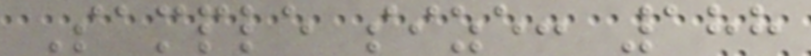Sample size: 188
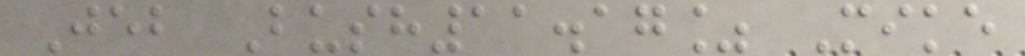Jeb Bush11.17% Mike
